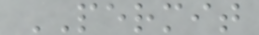PERMIT
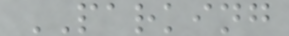PARKING
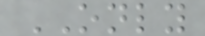ONLY
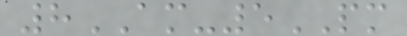8AM-5PM
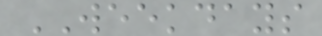WEEKDAYS
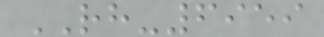RH-6959
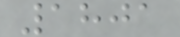1801
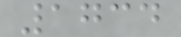1734
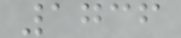1736
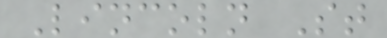Lincoln St
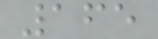165
